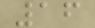16
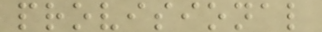provisional
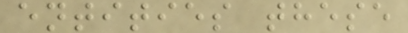entities these
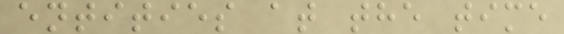entities at the time
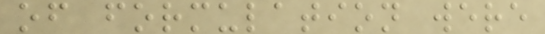of formulation were
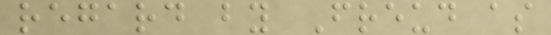regard by Freud as
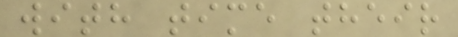with time their
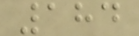184
